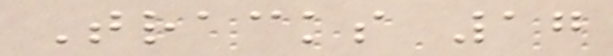Tracks 17
